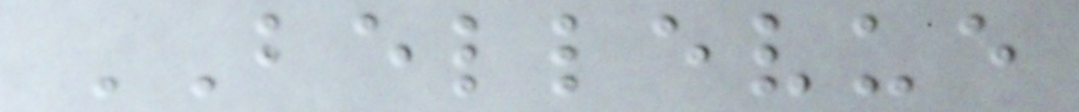BELLEVUE
